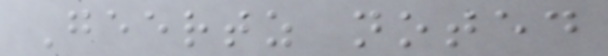Geertz noted
